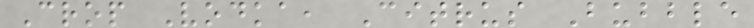Crop Vodka, Citrus Bubble
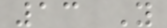13 Y
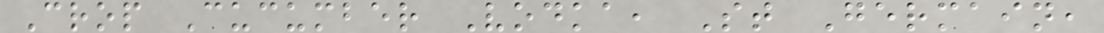Crop Cucumber Vodka, St Germain,
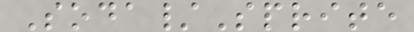Soda/Sprite
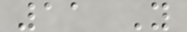11 Y
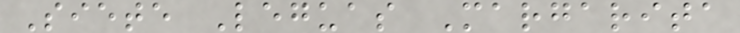Siete Leguas Margarita
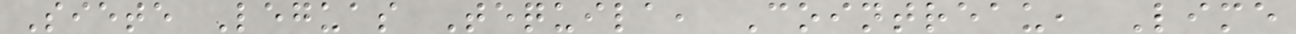Siete Leguas Tequila, Cointreau, Lime
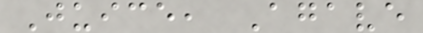Juice, Agave
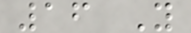16 Y
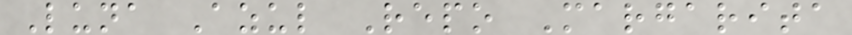Luna Azul Repo Margarita
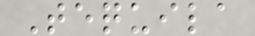Tequila
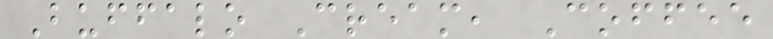Buffalo Cream, Coffee
